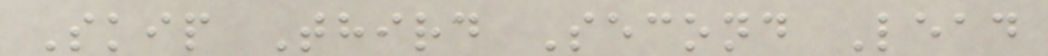Skip Third Second Lead
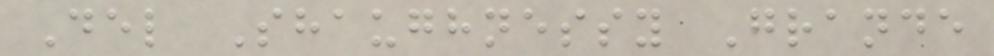Del Shaughnessy Grande
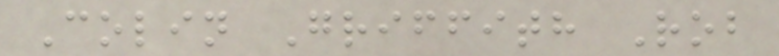Colin Griffith Rob
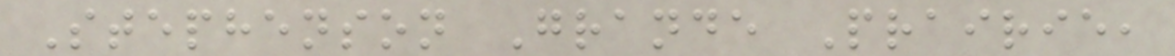Stephenson Grande Prairie,
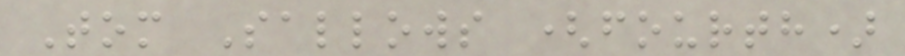Tom Sallows (fourth)
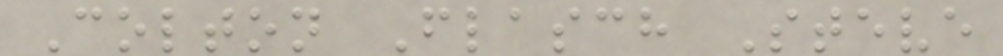Colton Flasch Steve
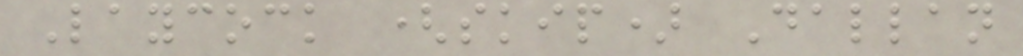Laycock (skip) Dallan
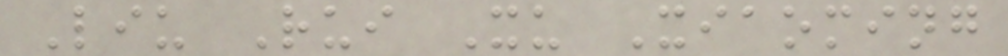Liu Rui Xu Xiaoming
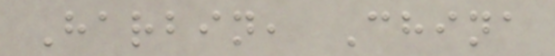Harbin, China
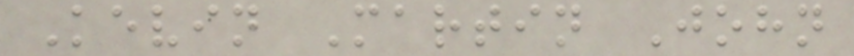Kevin Martin John
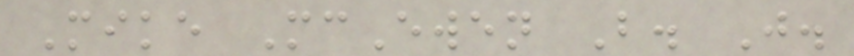Mike McEwen B. J.
